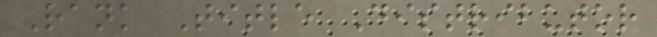Rank Title Distributor
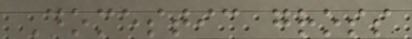Domestic gross
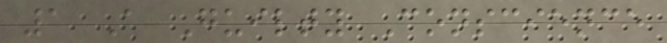1 A Guilty Conscience
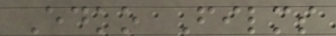Edko Films
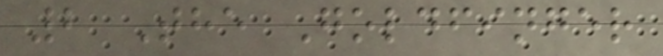2 The Goldfinger
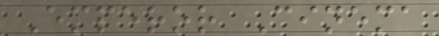Emperor Cinema
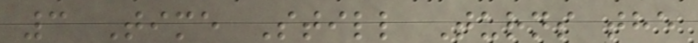3 Time Still Turns the
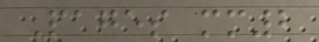Pages mm2
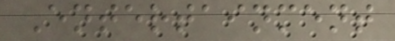Entertainment
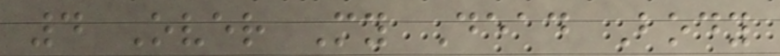4 Over My Dead Body
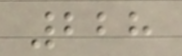228
